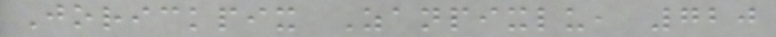Jorickpix Zanpixlu, 720
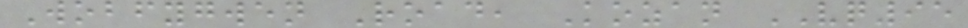Wobfygwen Road, Kozan VQ95
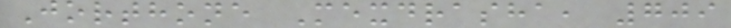Jorthone Mexdrasha, 709
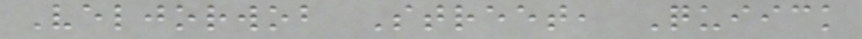Veljorwob Street, Quiick
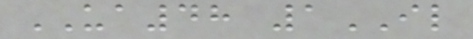UA48 1IL
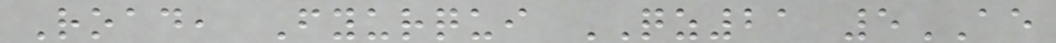Road, Fyurqui QZ21 5AE
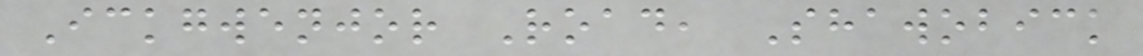Ickgwenjor Road, Shawobick
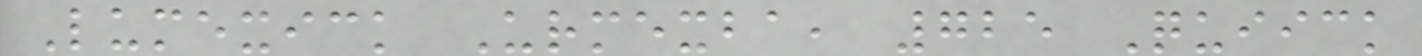Lumexick Urmexba, 725 Quiick
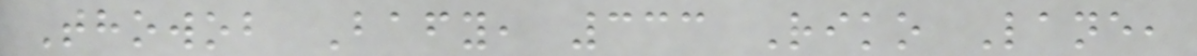Thowob Bafy, 333 Riko Lane,
